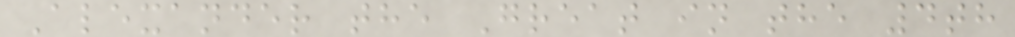Alexander the Great in the 4th
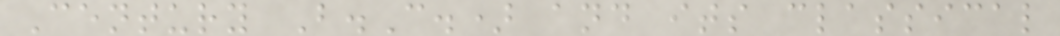Century B.C.) and its classical
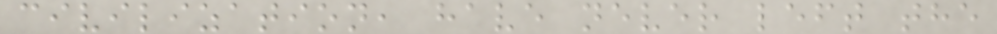civilization, have never left the
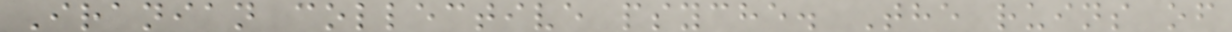Iranian collective psyche. The ruins of
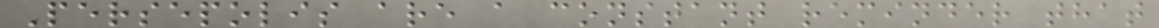Persepolis are a constant reminder that
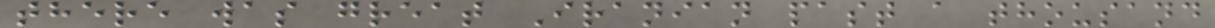there was great Iranian past a thousand
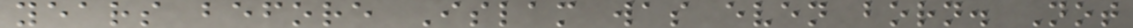years before Islam was even born. Not
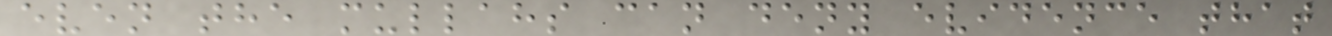even the mullahs can deny evidence that
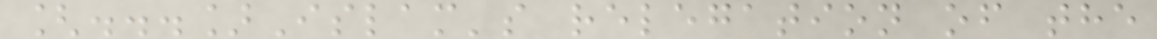[...]Islam's relegation of the
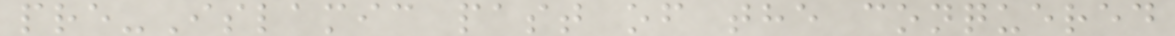pre-Islamic past of the conquered
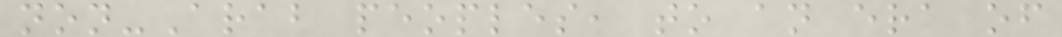non-Arab peoples, to an era of
